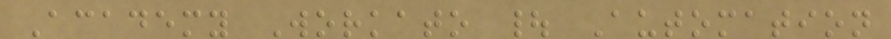Academy Workato | Automation
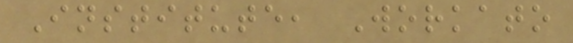Institute, Workato
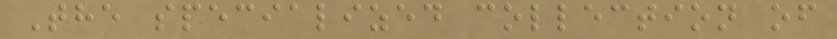The specialized collection of
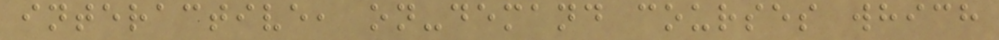interactive, on-demand courses which
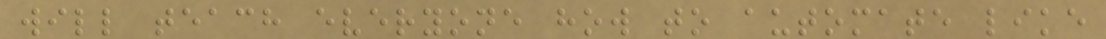will teach everyone how to automate like
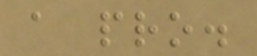a pro.
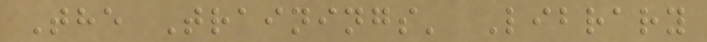The Trainings' Library
